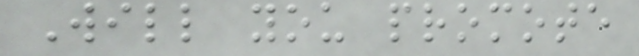Will you promote
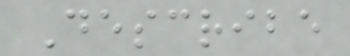Describe
